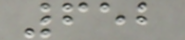652
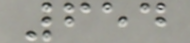654
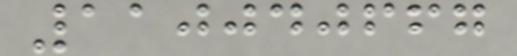110040667
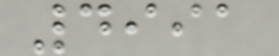4991
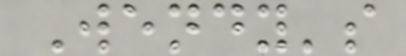Wendy's
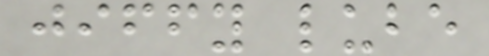jiffy lube
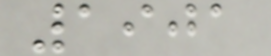1901
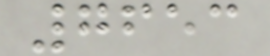7653
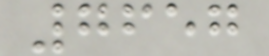7657
